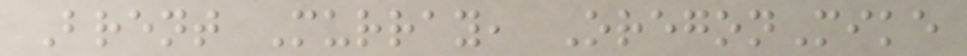Brent Murray, OregonMike
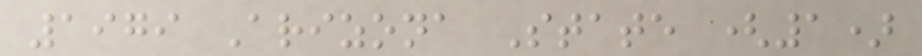1979 Arizona State (1)
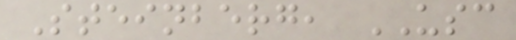Steinberg, USC
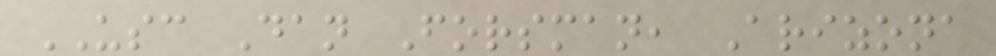USC Dan Forsman, Arizona
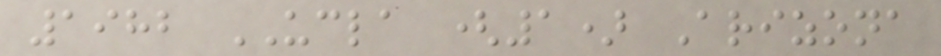1982 UCLA (1) Arizona
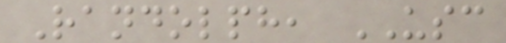Randolph, USC
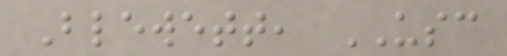Blewett, USC
